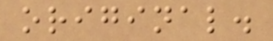original.
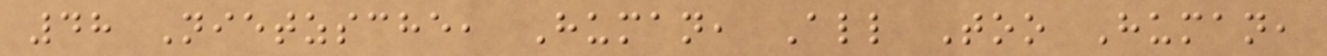48 Nietzsche, Human, All Too Human,
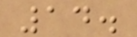14.
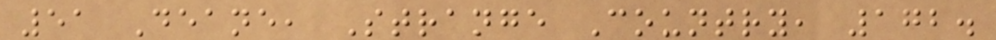51 Deane, Strange Country, 172.
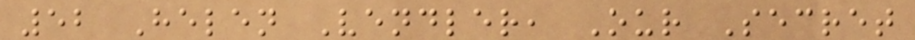52 Helen Vendler, Our Secret
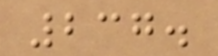237.
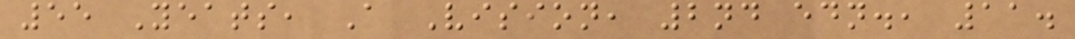55 Yeats, A Vision, 2nd edn., 11.
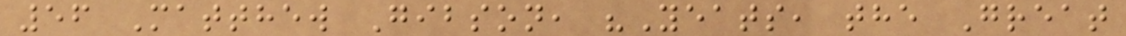56 Matthew Gibson, "Yeats, the Great
